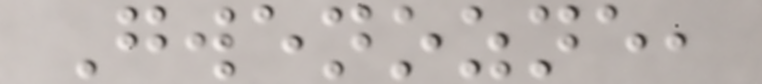Gwenozne,
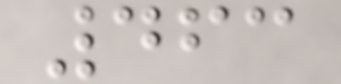463
